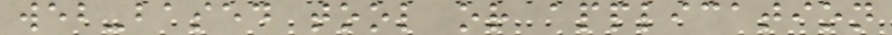web-based tool or application
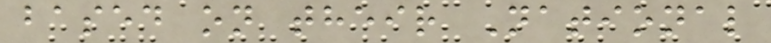based on their National
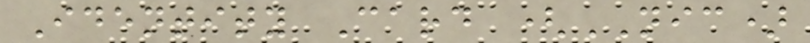Identity Card (NIC)
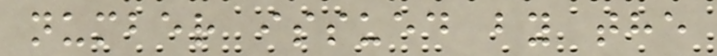number issued by the
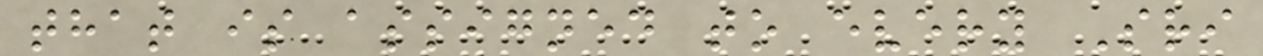that is assigned to every Sri
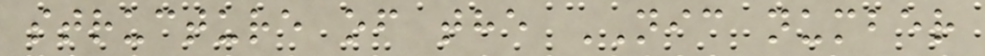structure of the NIC number
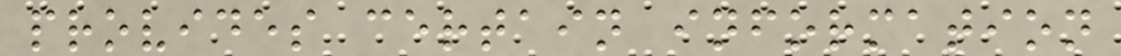provides certain information
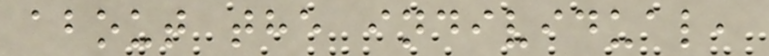about the individual,
